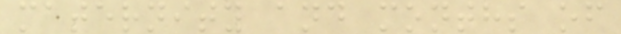maternity and months of
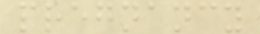pregnancy
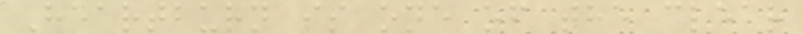Heartburn is one of the clear
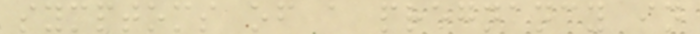symptoms of a pregnancy in
